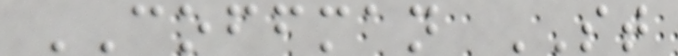COFFMAN ST
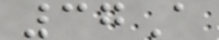37A
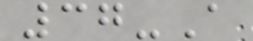37-A
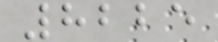8225
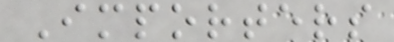Importers
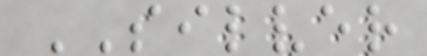SILVER
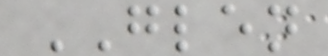GLEN
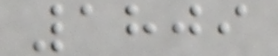1809
